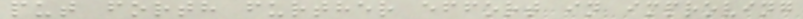put forth further effort in improving
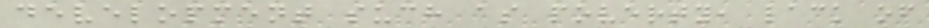development such as poverty, lack of
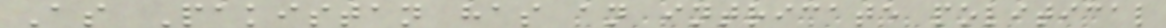As Pakistan has an intricate political
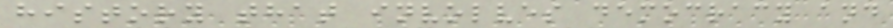history that involves democracy and
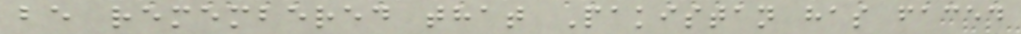be remembered that Pakistan has faced
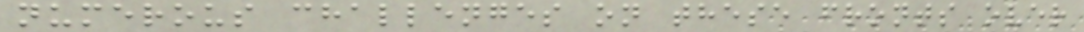numerous challenges on these fronts over
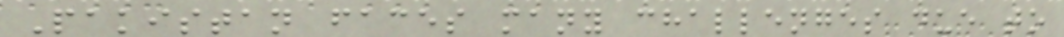Pakistan faces many challenges due to
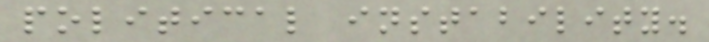political instability.
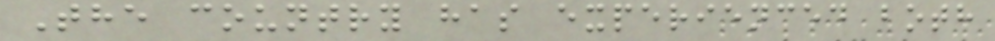The country has experienced both
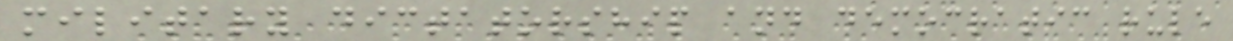military dictatorship and democratic rule
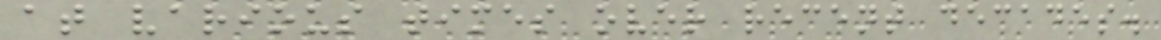at various times over recent decades.
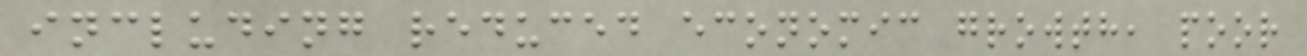including reduced economic growth, poor
